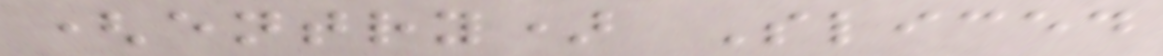(entry) Sliced
